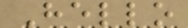Hello
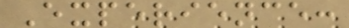Experience:
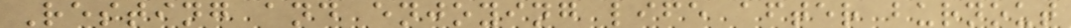Resting and enjoying life after burnout
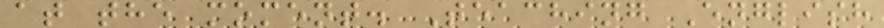at the moment. Teaching English
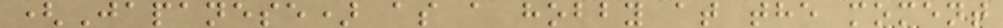(Japanese) as a hobby at the moment
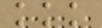kkk
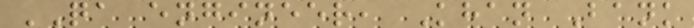QA engineer, Khan Bank
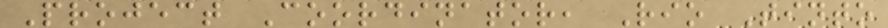Project Coordinator, Rio Tinto
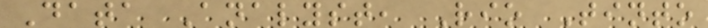Data Analyst, Rio Tinto
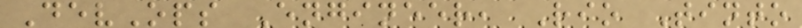DevOps Engineer, Rio Tinto
